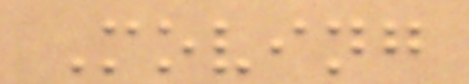Moving
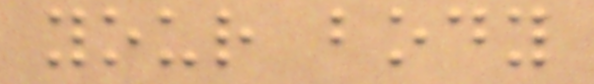your body
